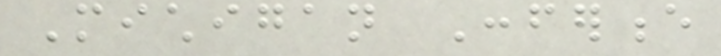Michigan Conference
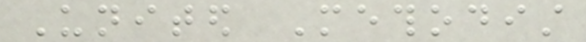United Methodist
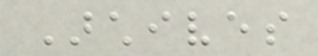Archives
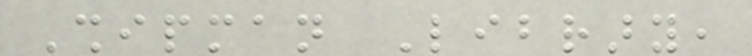Shipman Library,
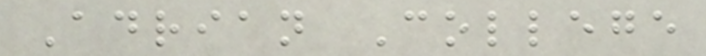Adrian College
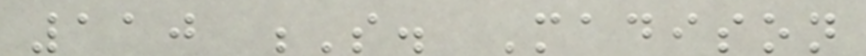110 S. Madison
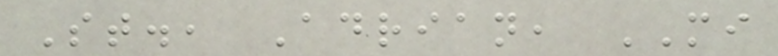St., Adrian, MI
